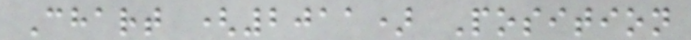Chart (2011) Position
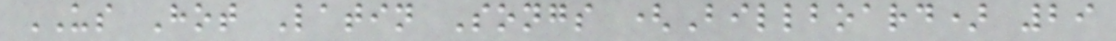US Hot Latin Songs (Billboard) 29
